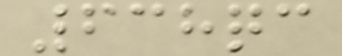638qc
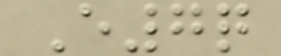E7q
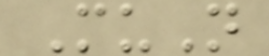MuN
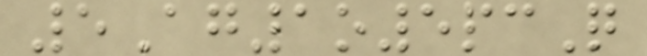5Ag1o5pcQ
